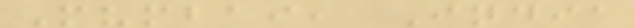Mumbai, India
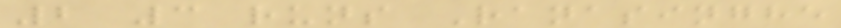2 3 runs Ranasinghe
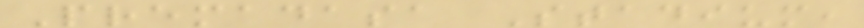Premadasa Stadium,
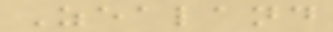Zealand
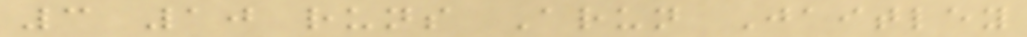3 10 runs Arun Jaitley
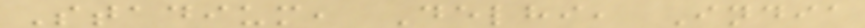Stadium, Delhi, India
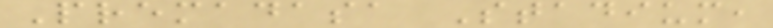Premadasa Stadium,
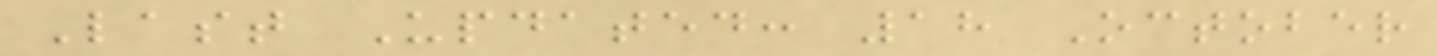Last Updated: 18 October
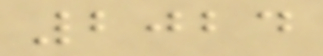2024
